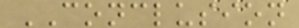CONCLUSION
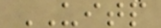UITP
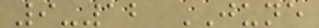9-12 JUNE
